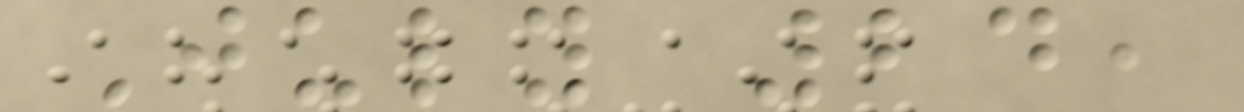July 24,
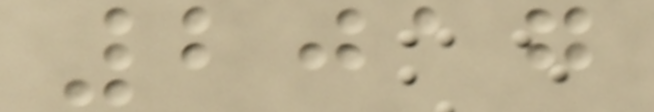2017
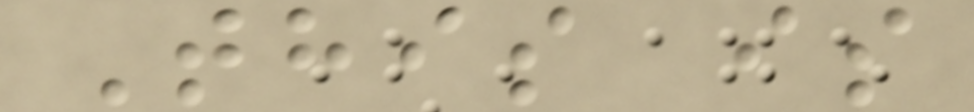This is
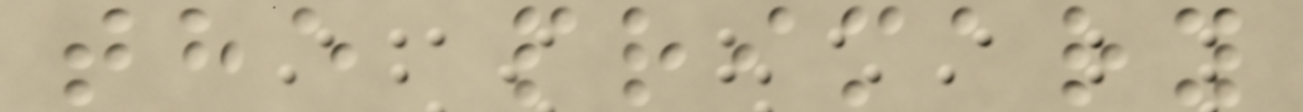the primary
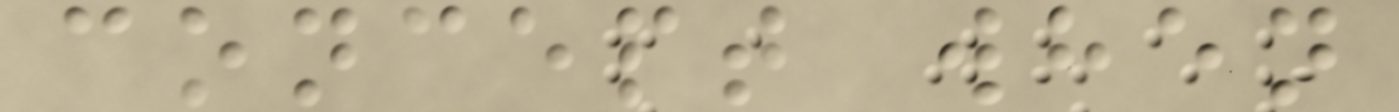concept when
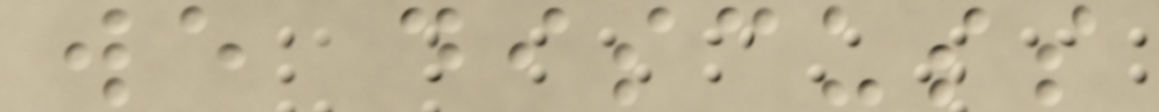we discuss
